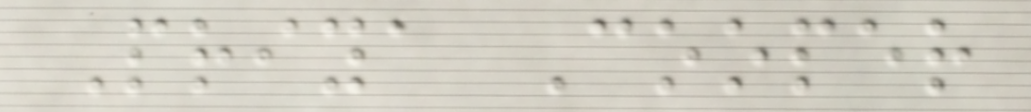Priya Cooper
